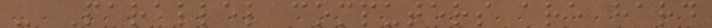- Parallel computers are hard
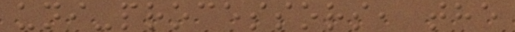uni-processors, the
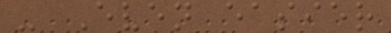- Even easier
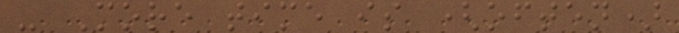- More time is (often)
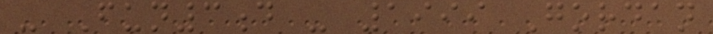- Fun3d - 1999 Gordan
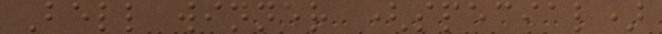Bell winner (special)
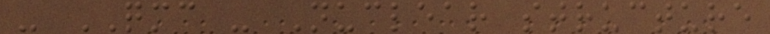- QMC - Nuclear structure
